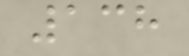138
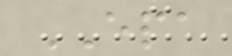EPA
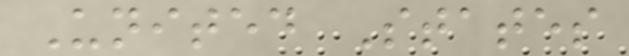United States
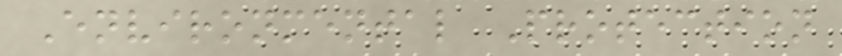Environmental Protection
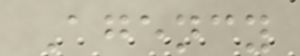Agency
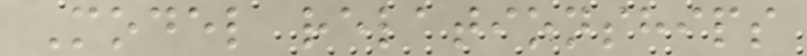Model relationships
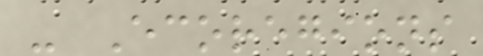- Ecoregions
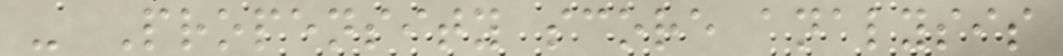- Propensity score analysis
